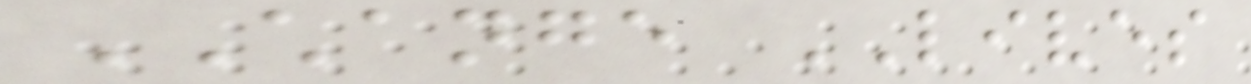CHANGE LIVES
